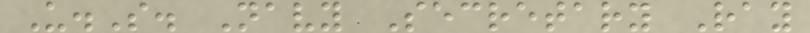U.S. Navy Secretary Ray
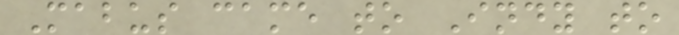Mabus came to Indy to
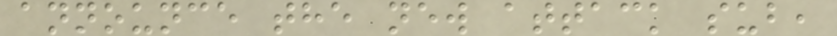announce the new attack sub,
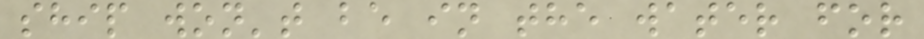ship won't be in the water for
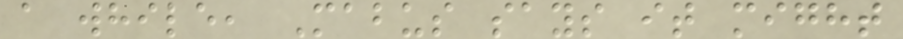a while, Mabus says it might
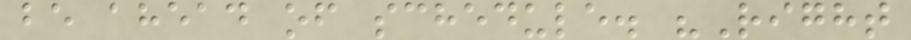be ahead of schedule. "Right
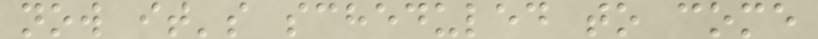now it's scheduled to come
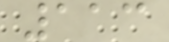113
